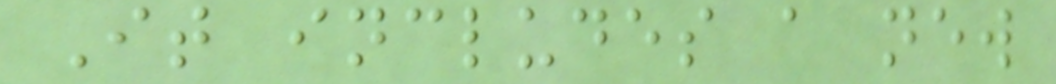It includes a new
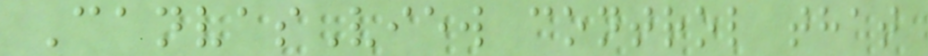CanvasView control that
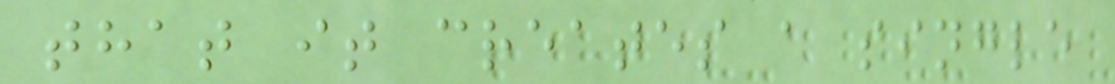that it creates a single
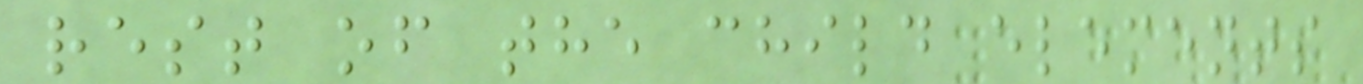rest of the child elements
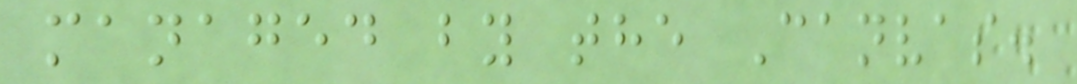managed by the Canvas.
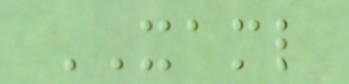XAML
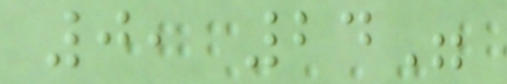0, 24"
